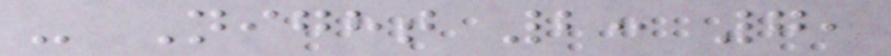- Night 2: 7,
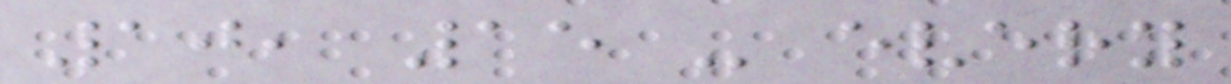10, 15 - every
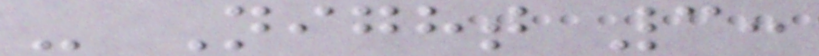- Night 3:
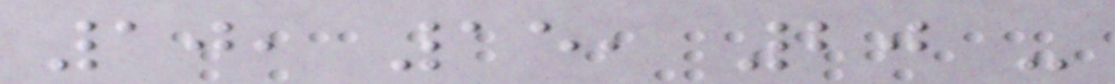10, 15, 20 -
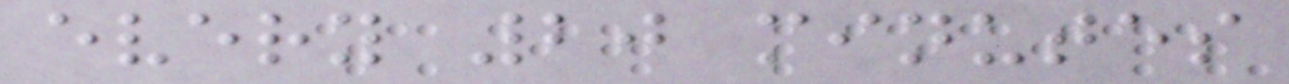every 20 minutes
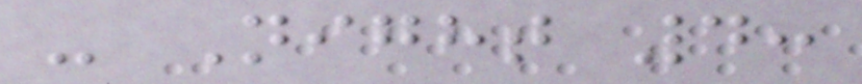- Night 4:
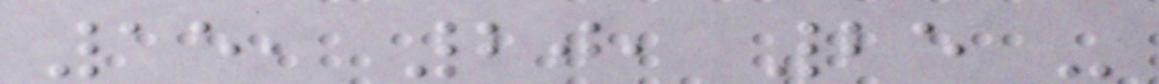15, 20, 25 -
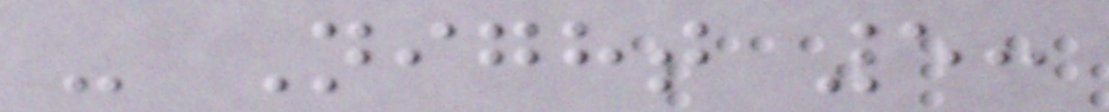- Night 5:
